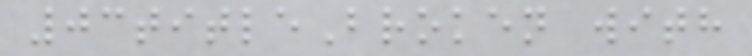03titleBroken with
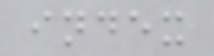index
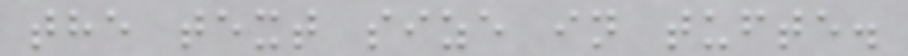the text size in tufte.
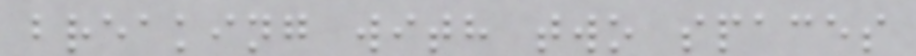breaking with two spaces
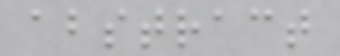abstract
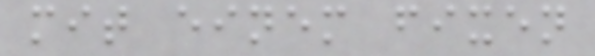mit einem fixen
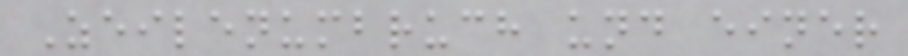Zeilenumbruch und einer
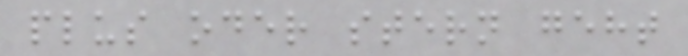plus oder stern geht
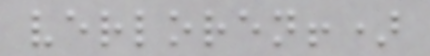verloren!)
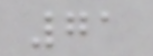71
